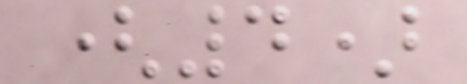(4)
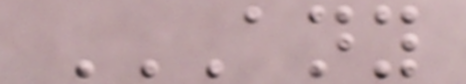ANY
